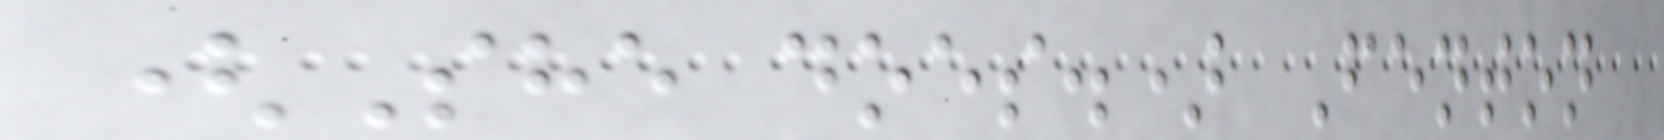(She does.) Fenton
